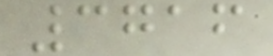3716
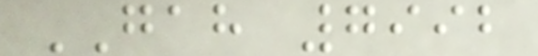GAH 7992
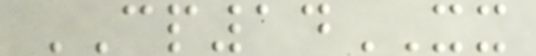CP14XX
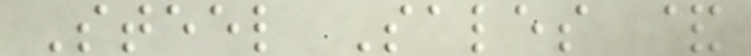Steel Sales &
